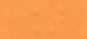]
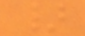}
